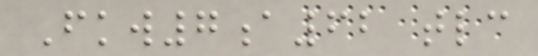Fkw7a62 tlc
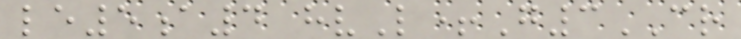le5a4 hvL+G3CR
